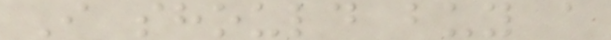I should buy a
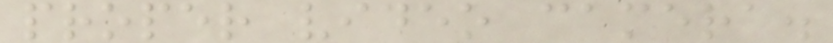proper video camera.
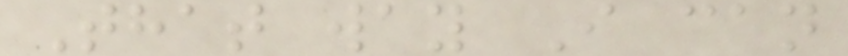That way I can
